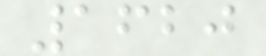1620
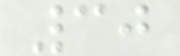30
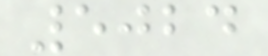5024
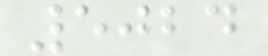5024
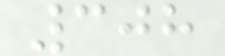308
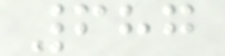687
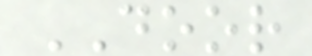DOOR
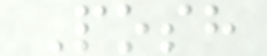Posh
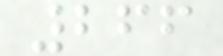266
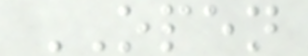OPEN
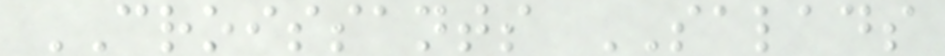CROISSANTS SALADS
